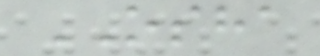OSHA
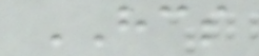HCS
